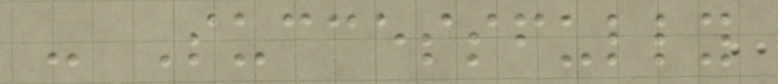- Successfully
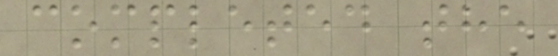completed the
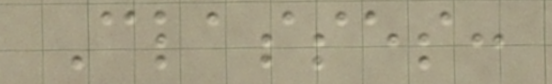Classes:
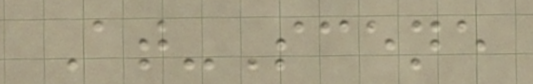At-Scene
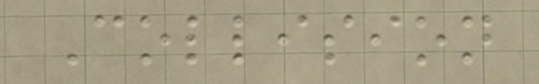Collision
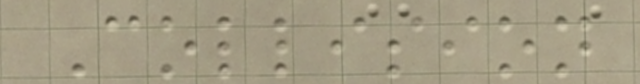Collision
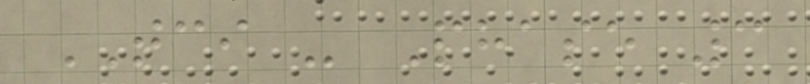TCI - Phase 3
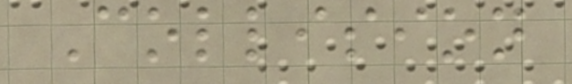Collision
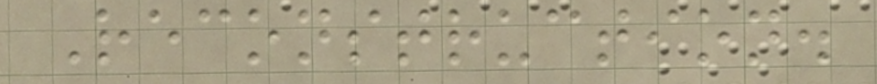Reconstruction.
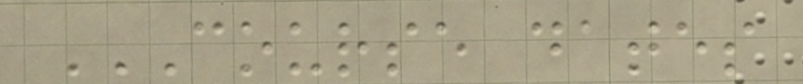COURSE DATES
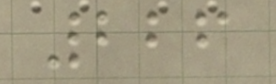226
